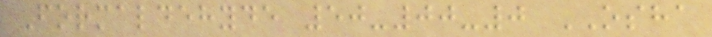Formaldehyde 50-00-0 OSHA
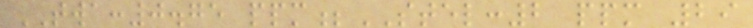TWA:0.75 ppm;STEL:2 ppm 29
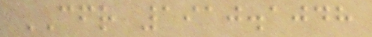CFR 1910.1048
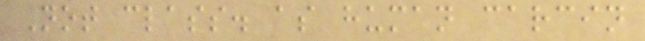Not class. as human carcin
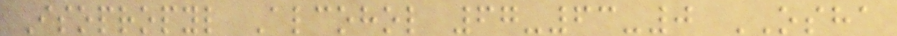Isopropyl Alcohol 67-63-0 OSHA
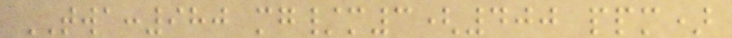TWA:980 mg/m3(400 ppm)
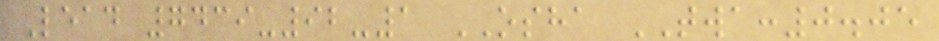Lead 7439-92-1 OSHA TWA:0.05
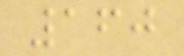160
